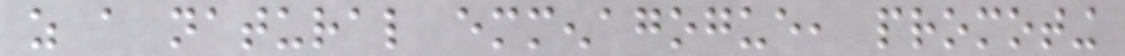as a natural emmenagogue, promoting
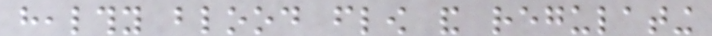healthy blood flow and regulating
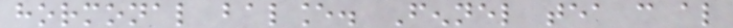hormonal balance. Fennel tea can also
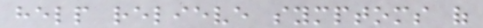help relieve symptoms of
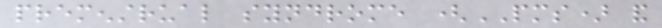premenstrual syndrome (PMS) and
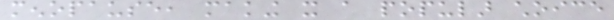menopause, making it a popular choice
